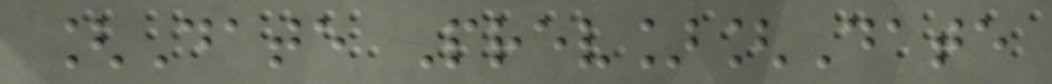[Date Prev][Date
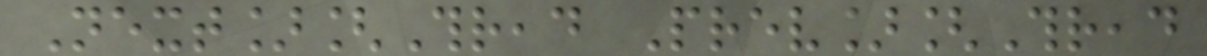Next][Thread Prev][Thread
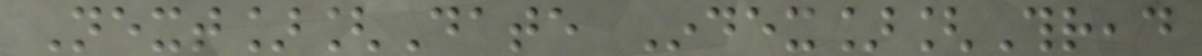Next][Date Index][Thread
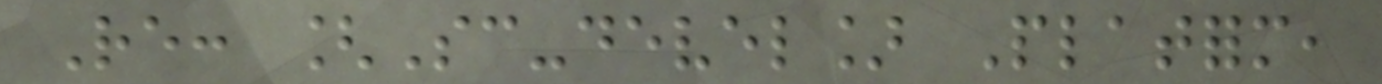Re: [Sc-devel] Platform,
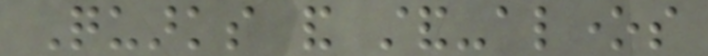Quarks and stand-alones
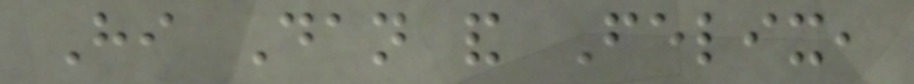Hi Dan and Felix,
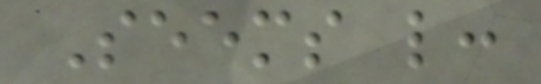Seems like:
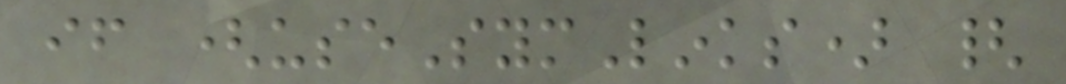if (useSymLinks) {
